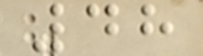48
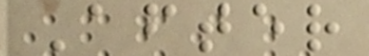After
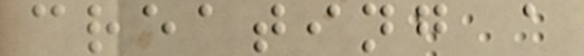creating a
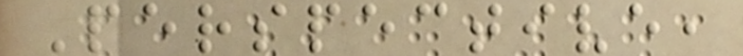Perspective,
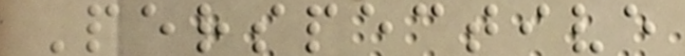Perspective
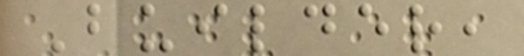Builder,
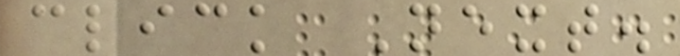click Next.
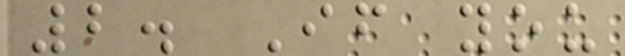2. If you
